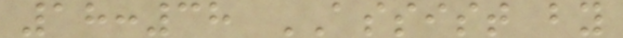18:38 ASSIST by
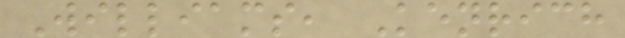Williams, Kenrich
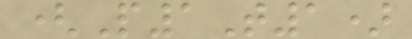(P1T1)
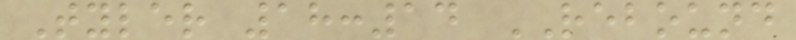Tyler 18:14 REBOUND
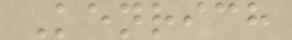Kenrich
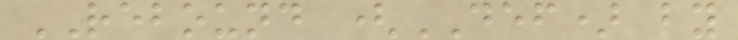REBOUND (DEF) by
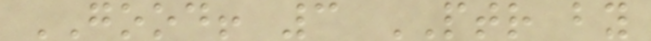GOOD! 3 PTR by
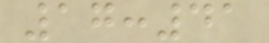17:41
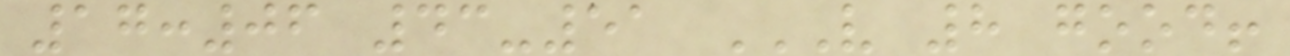17:06 43-51 V 8 GOOD!
